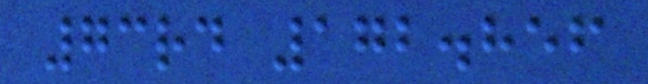73rd 172.856
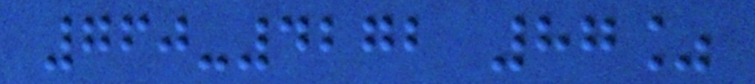760-4272 87%
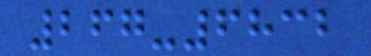267-6832
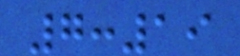7:19
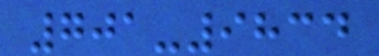701-9834
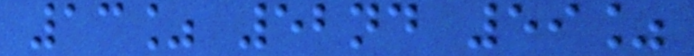13% 52nd 59%
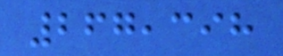267,398
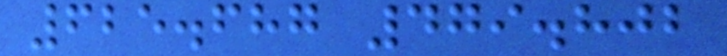625.687 479.802
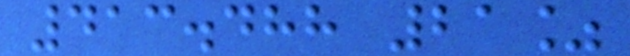413.488 21%
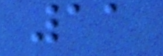11
